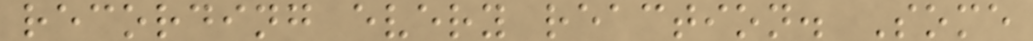recording every reaction. Some
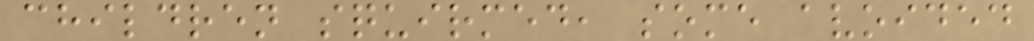children squirmed, some avoided
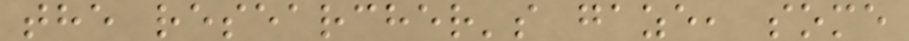the researcher's gaze, some
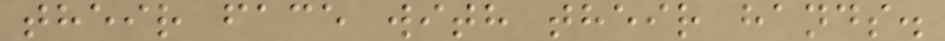their face with their hands.
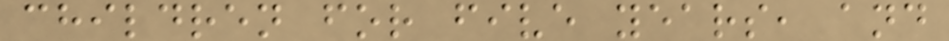children for five years, and
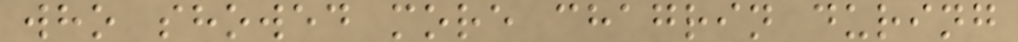who showed more chagrin during
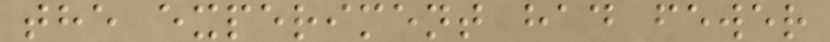the experiment had fewer
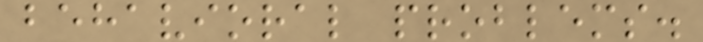behavioral problems.
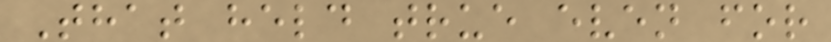That held true even for
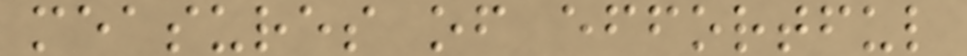measures of effortful
